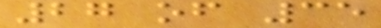27 of 35
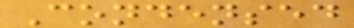Condensed
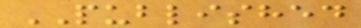PUBLISHED
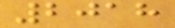2018
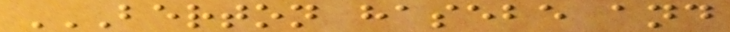BERTON HASEBE AND
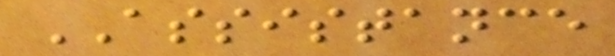ASSISTANCE
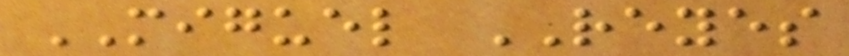MIGUEL REYES
